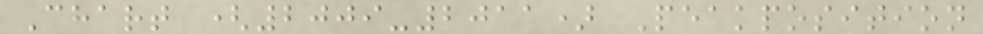Chart (2009-2011) Peakposition
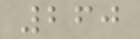260
